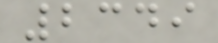2349
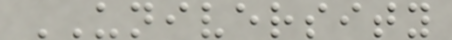UNIVERSITY
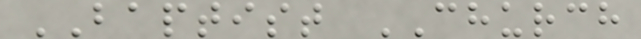BAPTIST CHURCH
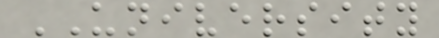UNIVERSITY
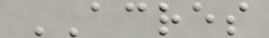ACRES
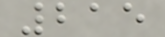215
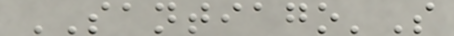SANTIAGO'S
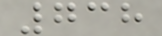738
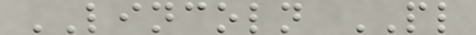LINCOLN PL
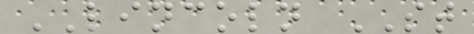LINCOLN ST
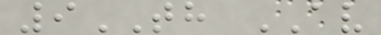9TH AV
